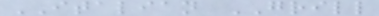ITALIAN GRILL
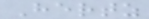Hertz
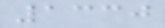1330
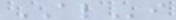ALi
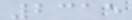2315
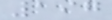197
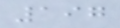197
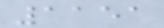1151
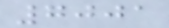7001
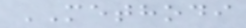METHODI
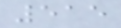515
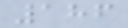186
